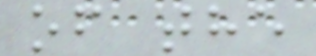of the
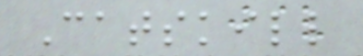Catskill
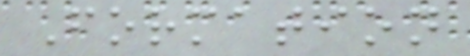Formation
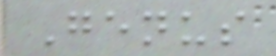Genus
